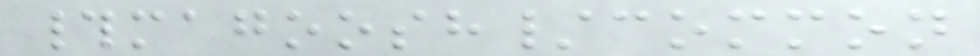#magoosh/common
